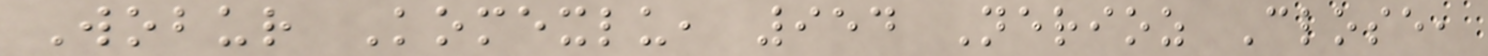Wobur Komexlu, 954 Nerioz Close,
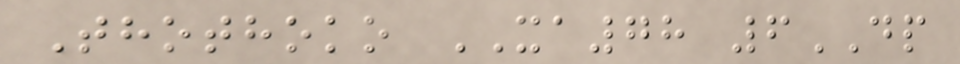Thothoko XA78 6DP
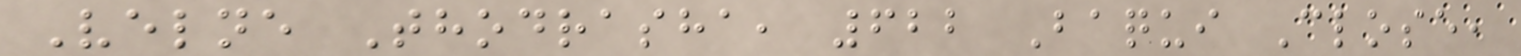Velne Thodrasha, 622 Baqui Close,
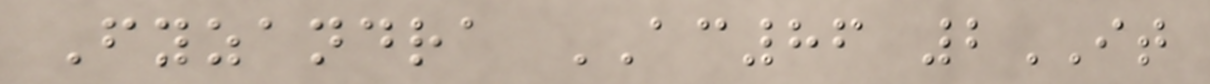Fyzandra AC86 2IT
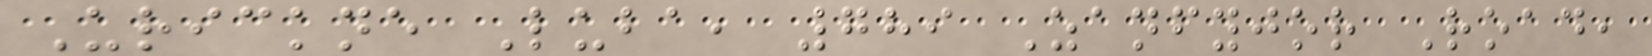Urickne Luba, 789 Zanfyjor Road,
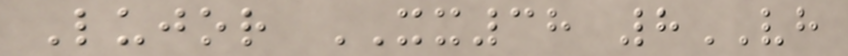Lujor XX38 8VH
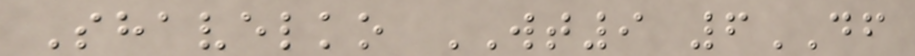Shavelko WT9 6DF
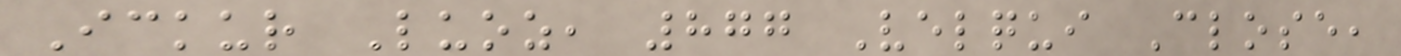Ickur Luoz, 877 Velqui Close,
